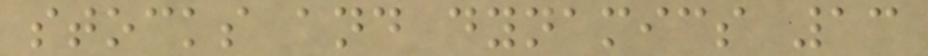stocks and dynamics 13
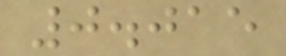0.015
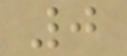0
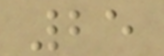25
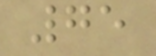75
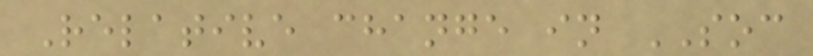Relative change in SOC
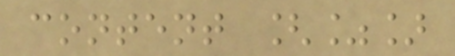content [%]
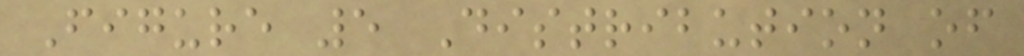Figure 5 Distribution of
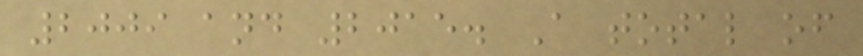2009 and 2015. A total of
